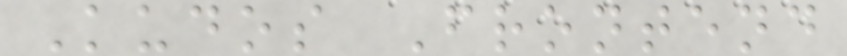Kudos Frontend
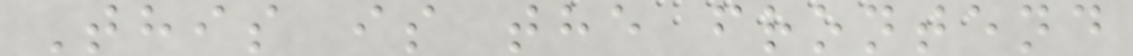This is the frontend
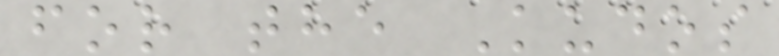for the Kudos
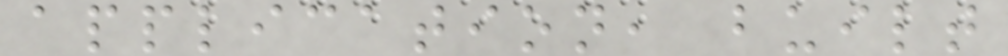application, built
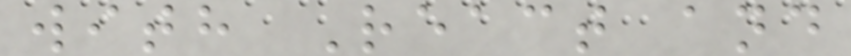with React and
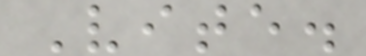Vite.
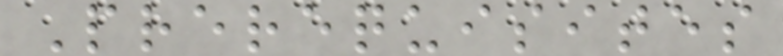Prerequisites
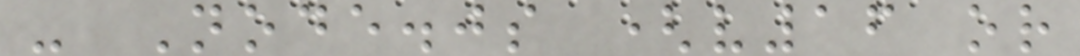- Node.js (v16 or
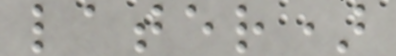later)
